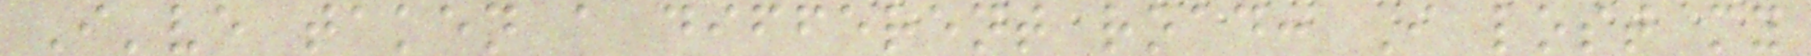I've taken a different road: I lost my
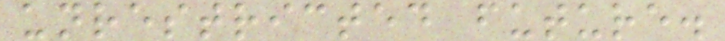unrestricted future.
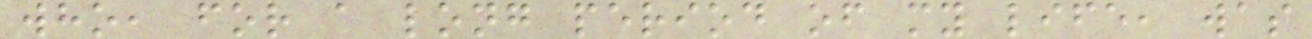who, for a long period of my life, was
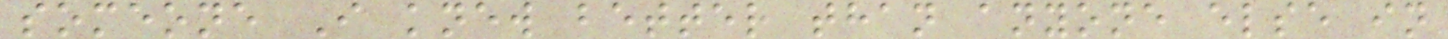someone I knew better than anyone else in
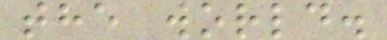the world.
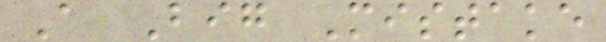A Big Mistake
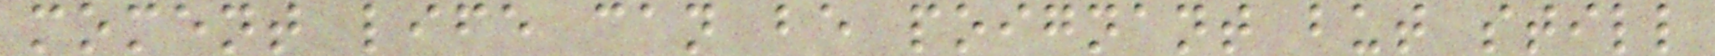moment life can be poignant but still
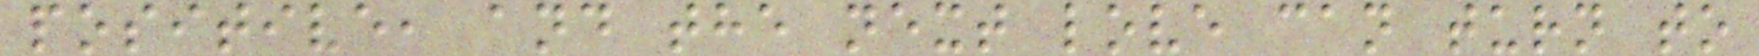positive, and the next love can turn to
